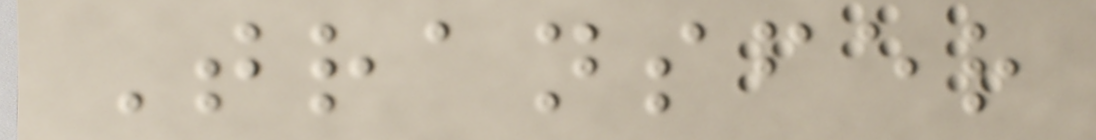Transfer
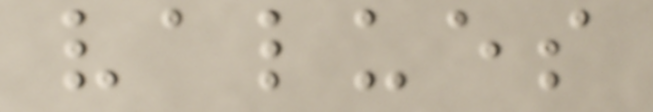values
